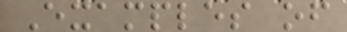Examples of
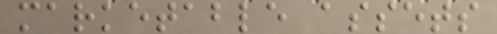marketable assets
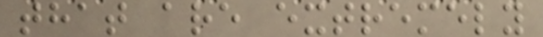that are extremely
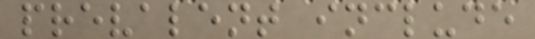prevalent include
